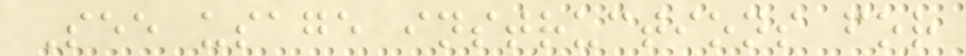See usage instructions for
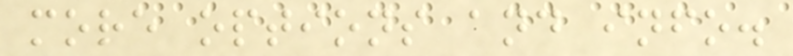more options and info.
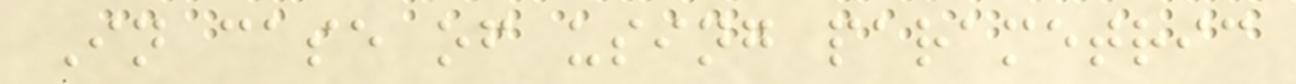In case of using parametric
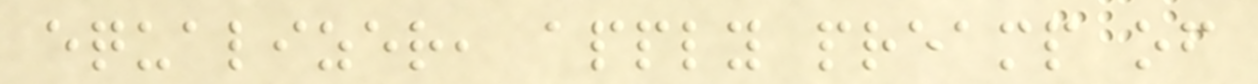equalizer, apply preamp of
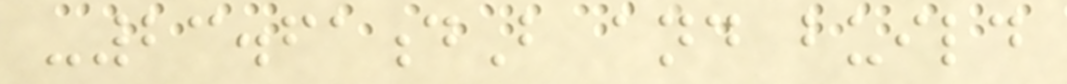-23.61dB and build
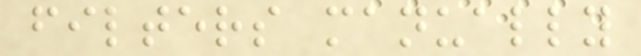filters manually
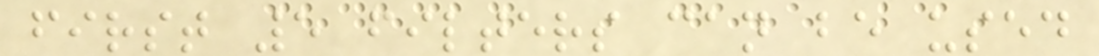first 5 filters can be used
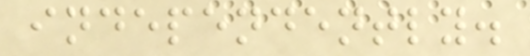independently.
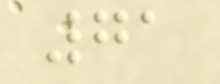71
